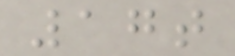17t
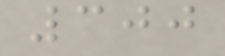300
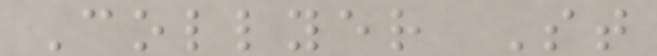Collyer St
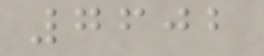7602
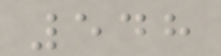548
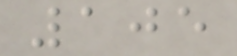105
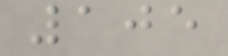105
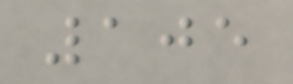105
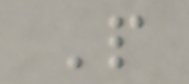P
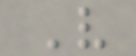V
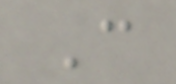C
